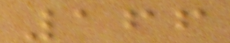166
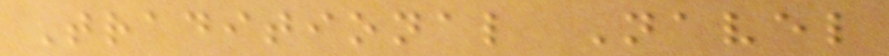Traditional Navel
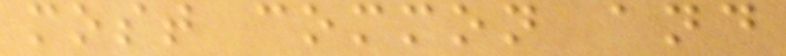most common and
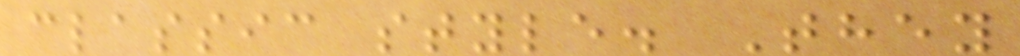classic style. They
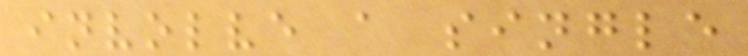involve a single
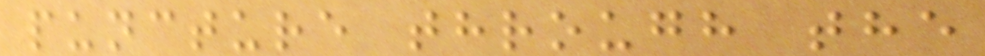puncture through the
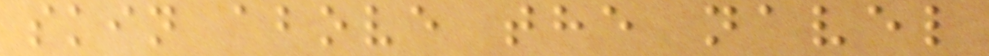skin above the navel
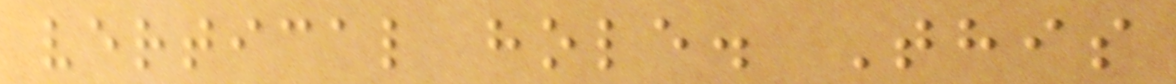vertical hole. This
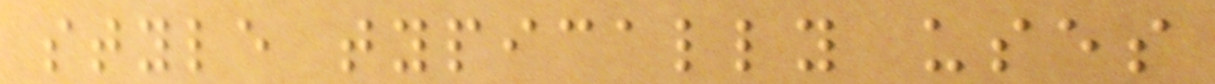style typically uses
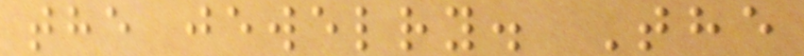the jewelry. The
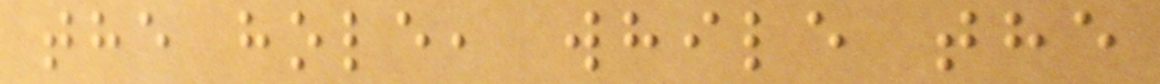the hole, while the
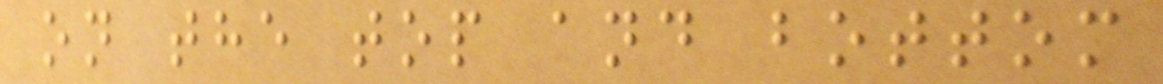on the top and bottom
